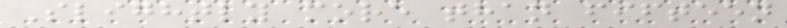Slightly more than fifteen
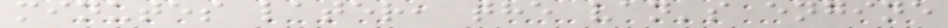minutes later, the van's engine
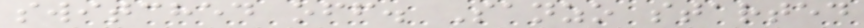switched off. Sanzo started
